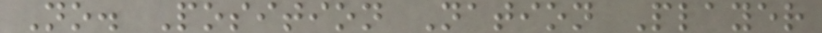No. Position Nation Player
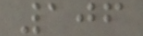106
